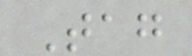Tag
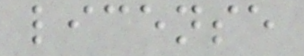license
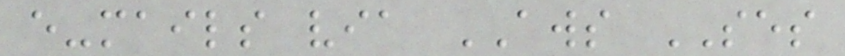e-mails via AWS SES
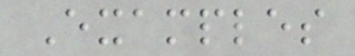Examples
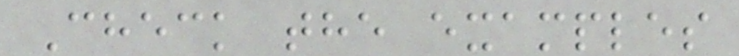Check the examples
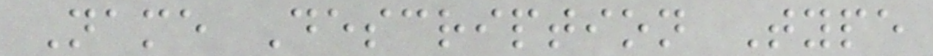Name Description Type
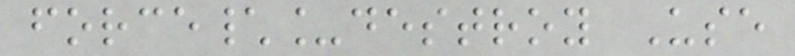force\_destroy Use
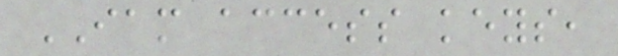IAM access keys,
